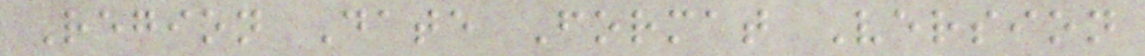Region Date Format Version
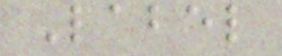Label
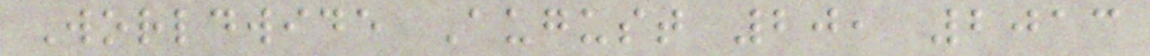Worldwide August 20, 2013
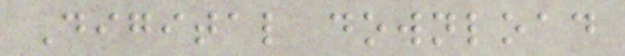Digital download
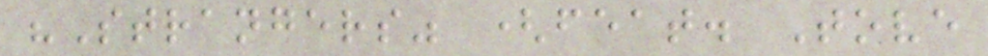"Strangers" (feat. Tove
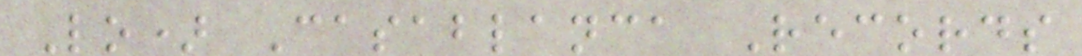Lo) Casablanca Records
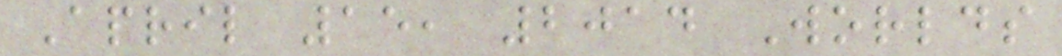April 15, 2014 Worlds
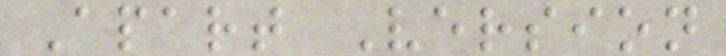Apart Version
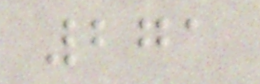271
